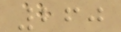260
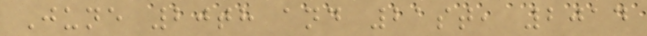June 20th and 21st, 2014
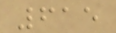615
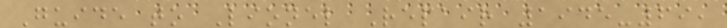Guide to Lionel Repair 1945-69,
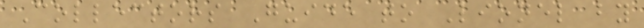Collectors Guide to Lionel by
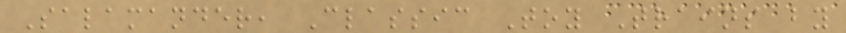Salamander, Classic Toy Trains by
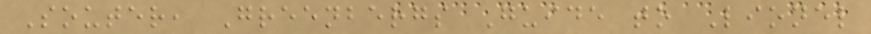Souter, Greenbergs Guide to Lionel
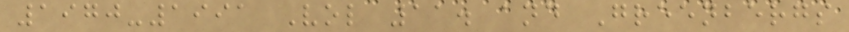1970-1991 Vol 11. and Greenbergs
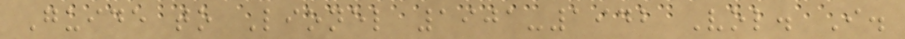Guide to Lionel 1901-1942 Vol. I.
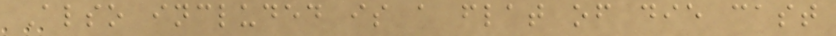Also included is a flat of die cast
